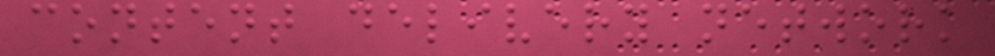content delivery network
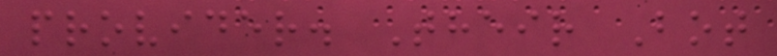provider. Their Bot
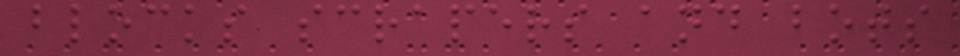blocks scrapers and bots
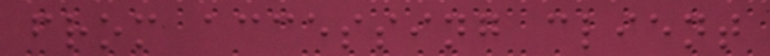from accessing client
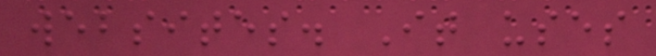websites. It uses
